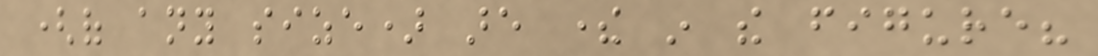(of any size) are there in the figure?
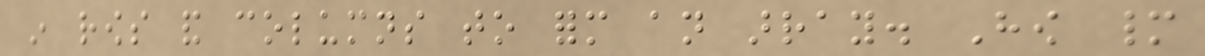in rows and columns to form an array. How many
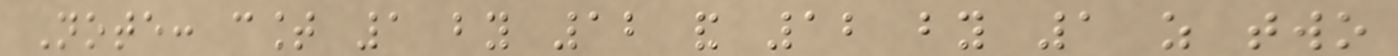Note: count 1 by 12 and 12 by 1 as two
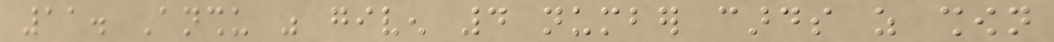11. Anshu was given 4 number cards as shown
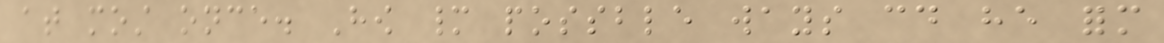at most once. How many possble ways could he form
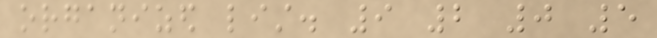organized list. 9 2 0 5
